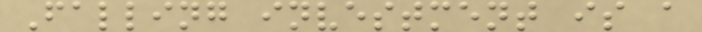Falling investment is a
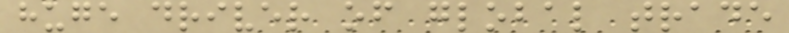huge driver of global trade
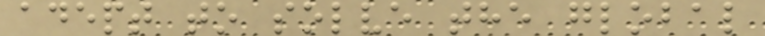adept to solve the global
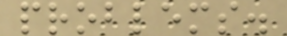problems.
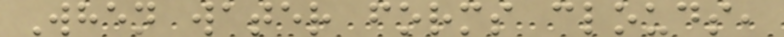When water forms clouds,
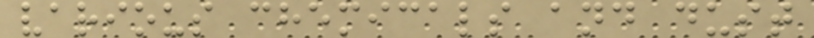various chemicals and dust
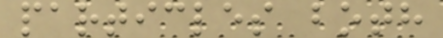particles both
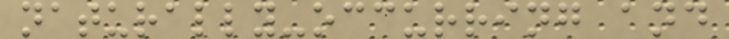naturally-occurring and
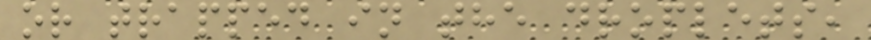or trapped in the droplets,
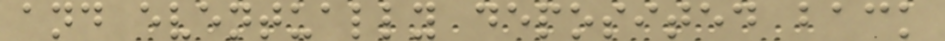and eventually deposited back
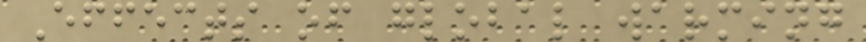Effects of global warming
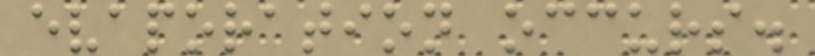evaporation occurs.
